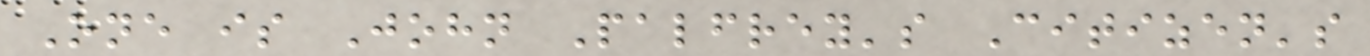One is John Palfrey's Citizen's
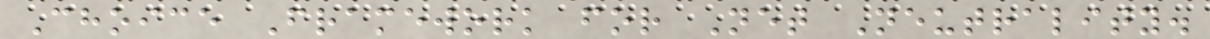Choice Framework for Net Neutrality.
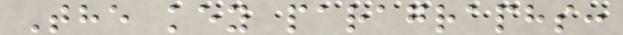The key paragraphs:
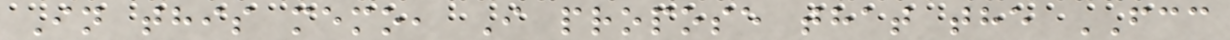In this memo, I propose that the FCC
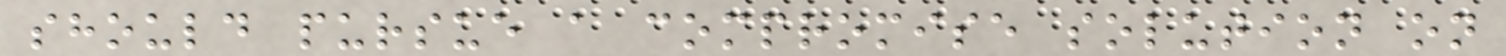should pursue a compromise solution on
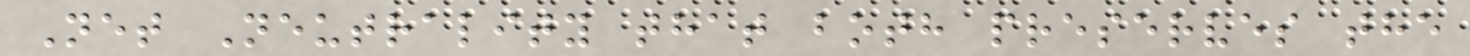Net Neutrality that both preserves the
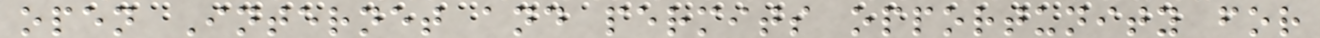open Internet and permits opportunity for
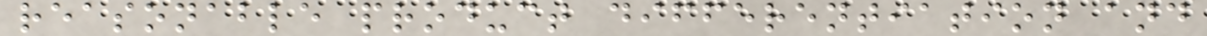reasonable product differentiation and
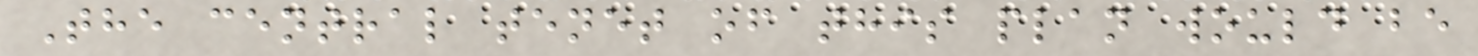The central tenet of this plan would be
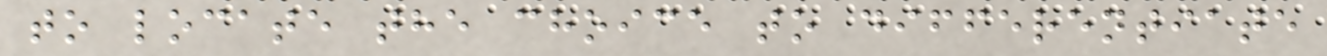to locate the choice to differentiate
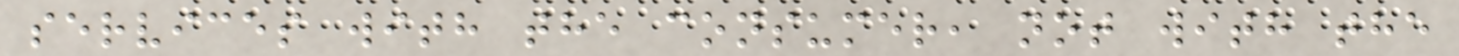services with the consumer, not with the
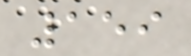159
